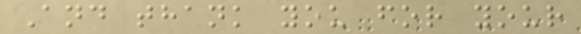And thank you for your
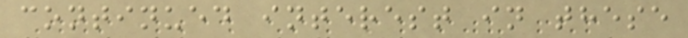continued interest in these
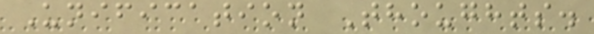Unification Thoughts.
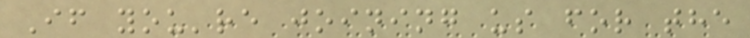If you're joining us for the
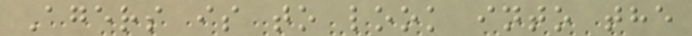Agers is to look into the
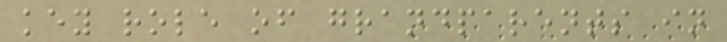key role of grandparents in
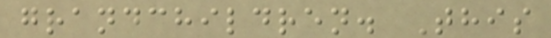grandchildren. This
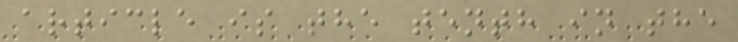article is the tenth in the
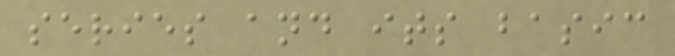series and its basic
